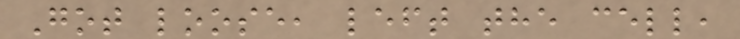Got loose, left the cell,
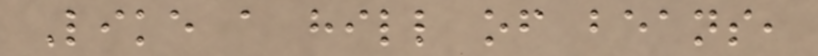Like a hill of beans,
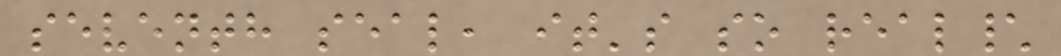seventh seal, it's so real\
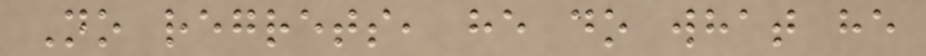No regrets, he do what he
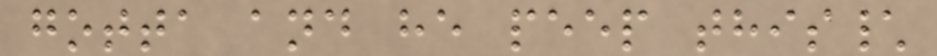gotta and he peep this\
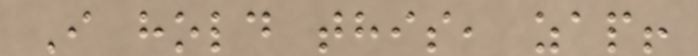I hold this, zap!
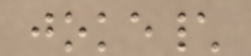joke\
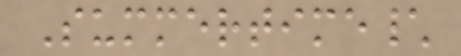Summertime\
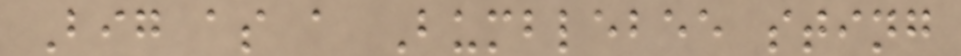Big as a Bumblebee sting
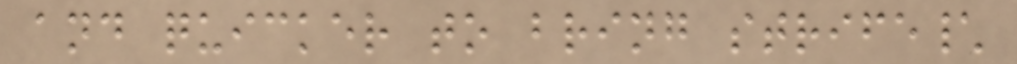and quicker to bring strife\
